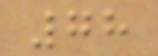78
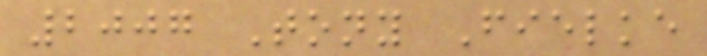2007 Tony Fielke
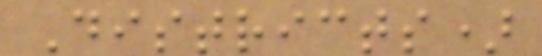Districts)
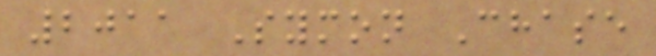2011 Symon Chase
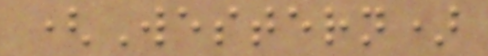(Western)
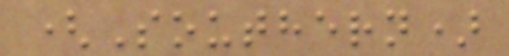(Southern)
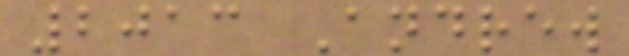2013 Andrew
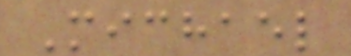Michael
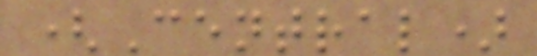(Central)
